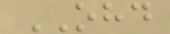OHD
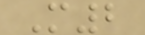M2
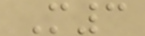M3
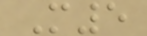M5
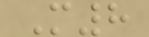M8
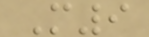M9
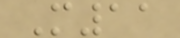M11
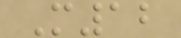M12
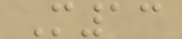M13
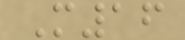M16
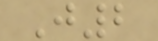J2
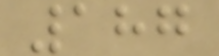187
